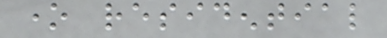one residential
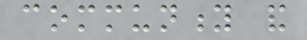community and
